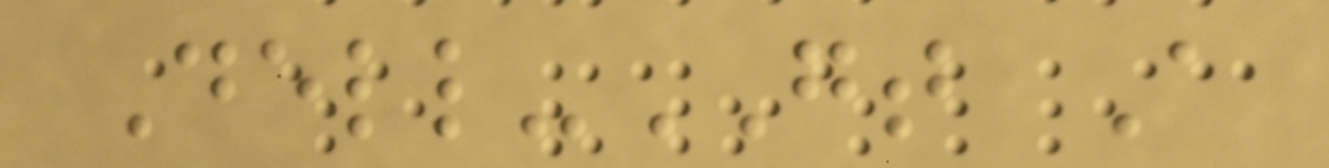Dell-GT A
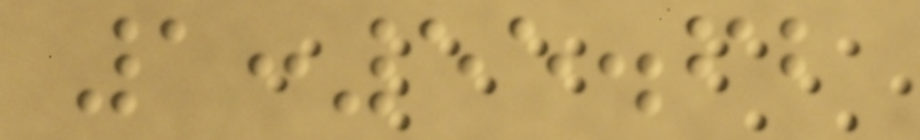1:55.62
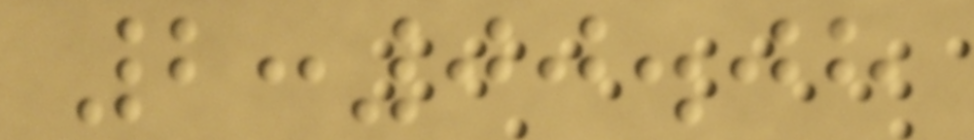2:00.08
